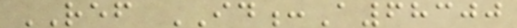REF ID:A68300
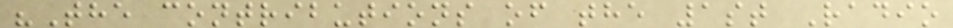"The contributions of the 1st Radio
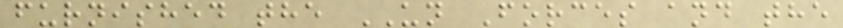furnished the UN Forces and the
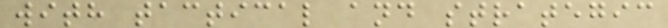with tactical and strategic
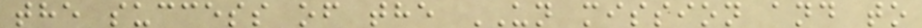the success of the UN mission and to
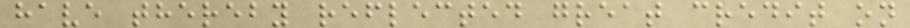have thereby reflected great credit on
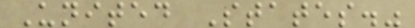United States."
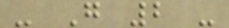- G 2 -
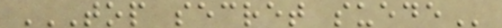TOP SECRET SUEDE
